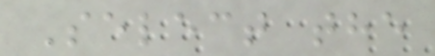Select the
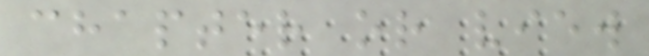chapter or view
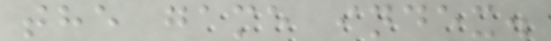the game index.
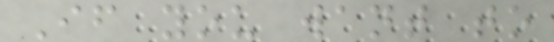If you want to
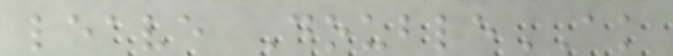leave DoubleAK
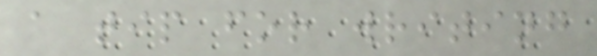a tip for writing
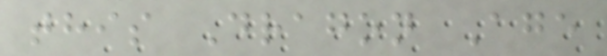this Dragon Age
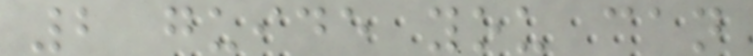2 guide you can
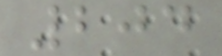204
